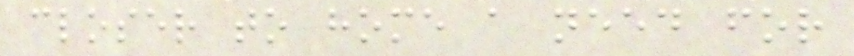closer to home a need for
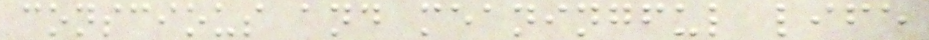conscious and meaningful life
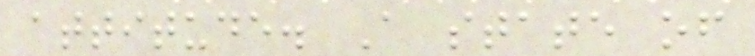attitude. A state of
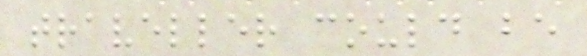traveller could be
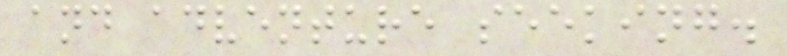and adventure seeking.
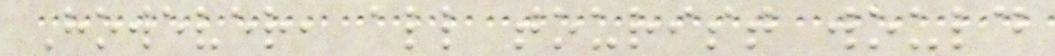However, all tourist would
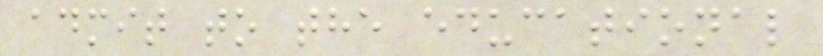admit to the educational
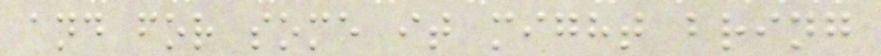and for some it might bring
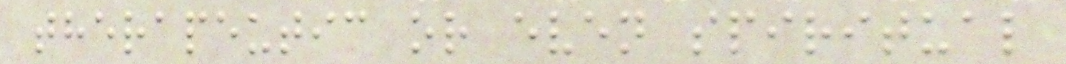therapeutic or even spiritual
